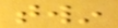twin
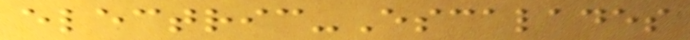electric-Escalades
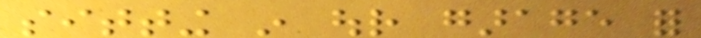sitting in our garage for
